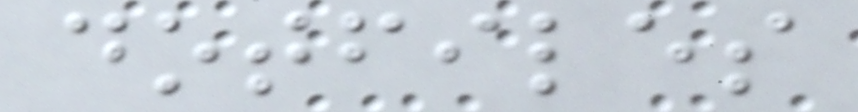dotfiles
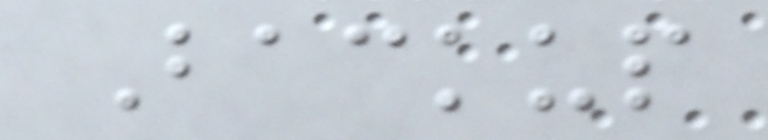Backup
